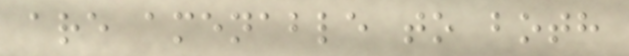are amenable to both
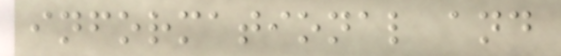informational and
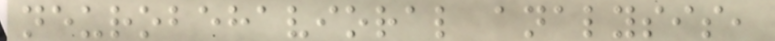neurobehavioral analysis,
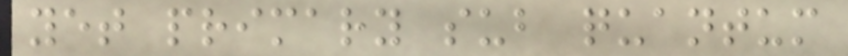yet primary sub quantum
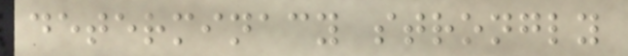determinacy strongly
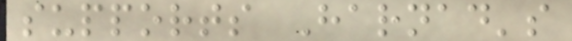supports Harnad's
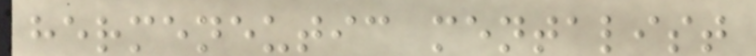hermeneutic mentalist
